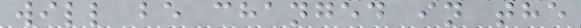will be changed in the
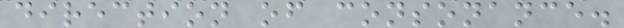direction of consonance.
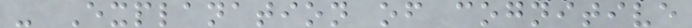- Explanation of cognitive
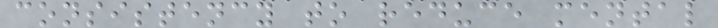consistency to reduce mental
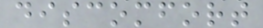discomfort
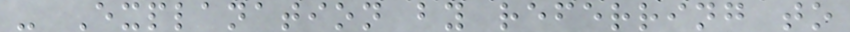- Explanation by referring to
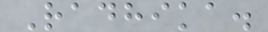Radhika.
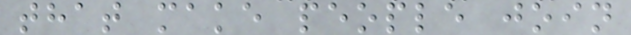that make people join
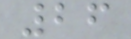26
